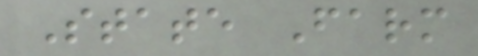State Farm
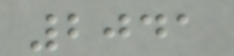2041
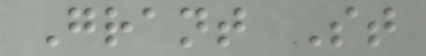Grant St
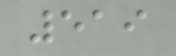519
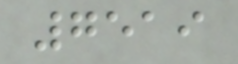7519
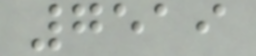7519
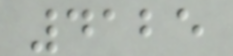4125
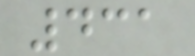431
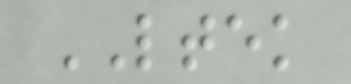LTEK
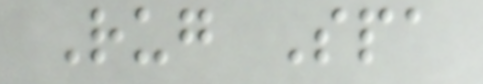Rug Spa
